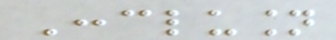Conclusion
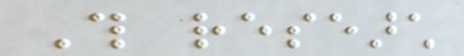This research
